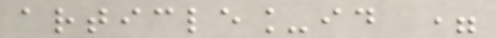article_id =
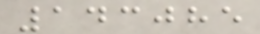143085
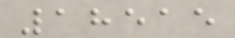18515
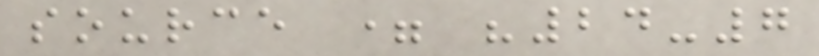source = "24-7
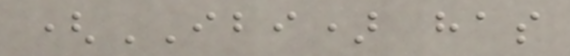(IBI) has
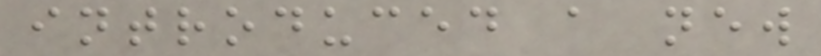introduced a new
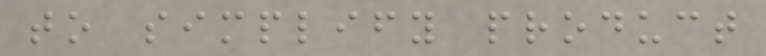to simplify product
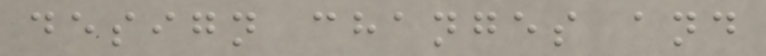design changes and
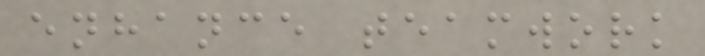enhance teamwork
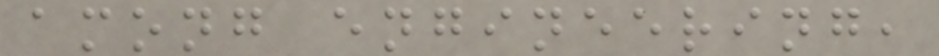among engineering,
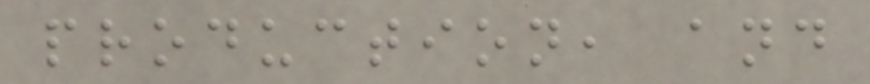production, and
